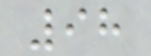98
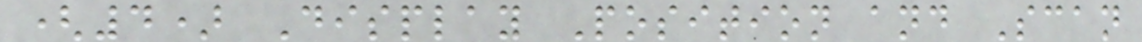(4) Display Position and Scan
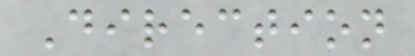Direction
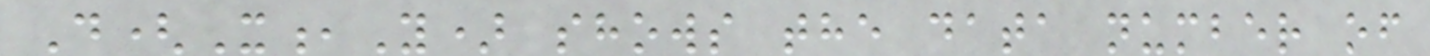D(X,Y) shows the data number of
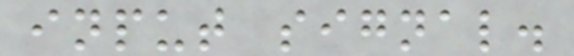input signal.
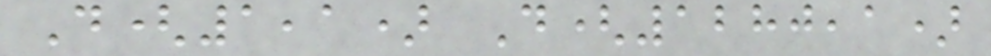D(1,1) D(1280,1)
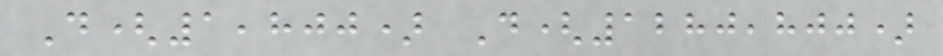D(1,800) D(1280,800)
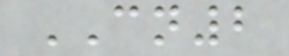CN2
